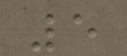5
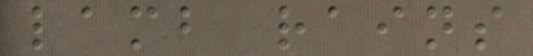lamb rains
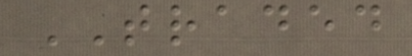TRADED
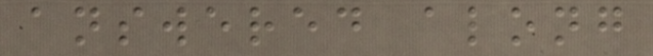answered along
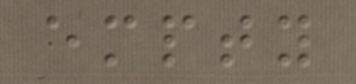empty
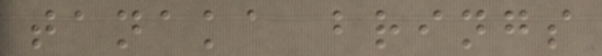tanaka brings
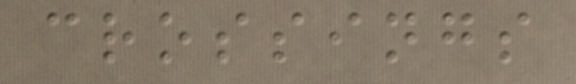crossings
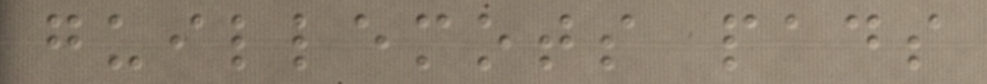guillemots pads
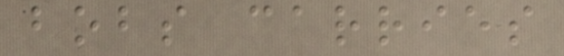bobs carries
